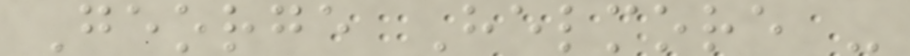George Helmore -
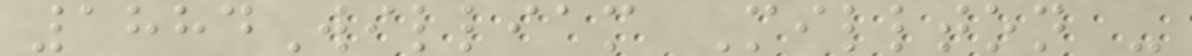1884William Millton -
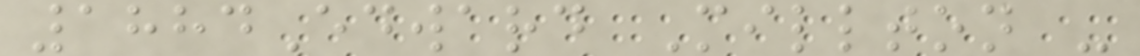1884Edward Millton -
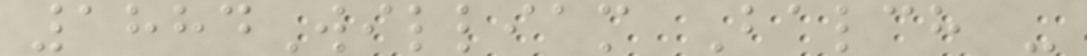1884William Balch -
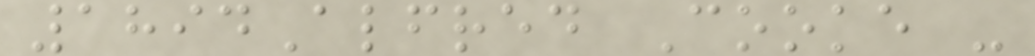1894Alfred Cooke -
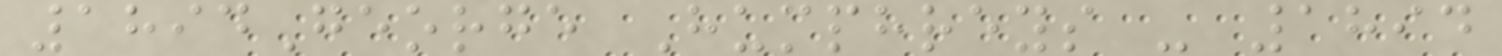1894George Humphreys - 1894
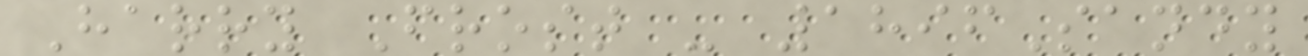Harry Frost - 1896Sandy
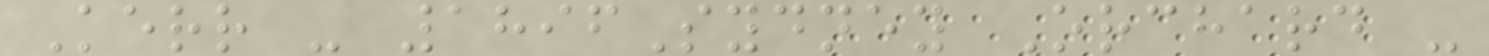Kerr - 1896Sydney Orchard -
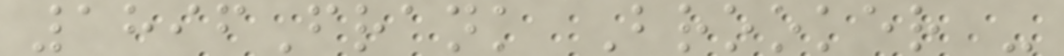1896Frank Brooker -
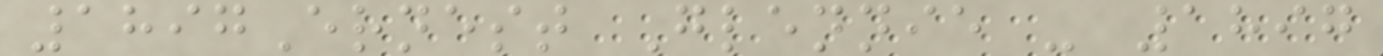1897Ernest Glennie - 1897
